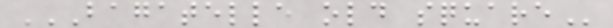BAGATELLE OLD SQUARE
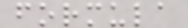formula
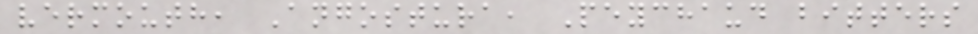vermouth, Angostura, Peychaud bitters
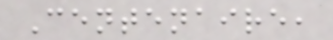Centenaire,
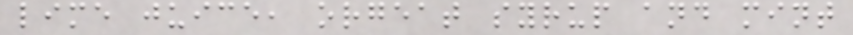lime juice, orgeat syrup and mint
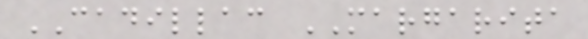CADILLAC MARGARITA
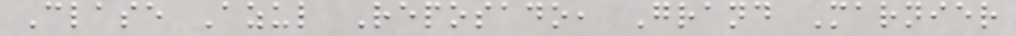Clase Azul Reposado, Grand Marnier
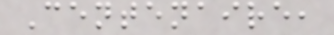Centenaire,
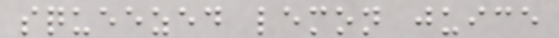squeezed lemon juice
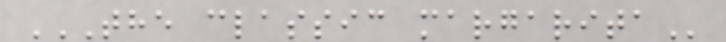THE CLASSIC MARGARITA
